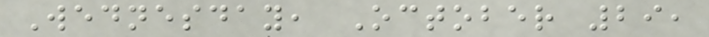Wednesday, October 29,
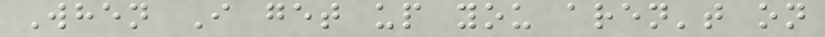When I get up you aren't on
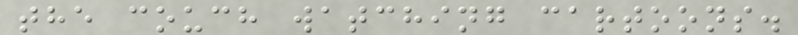the couch watching cartoons.
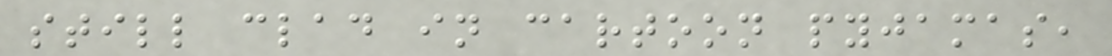still clad in cartoon pyjamas,
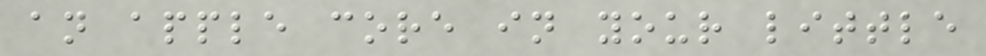an apple core in your little
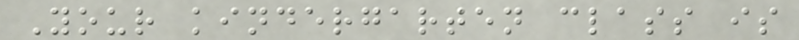Your kindergarten class is
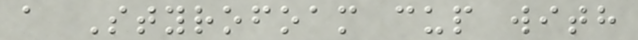a Styrofoam cup with
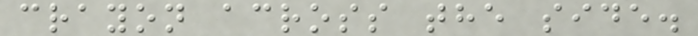crayon across the side.
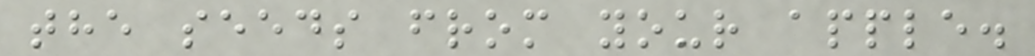the seeds from your apple.
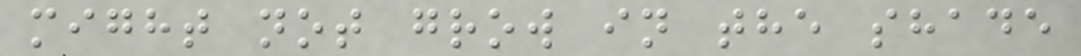might not grow in the shade
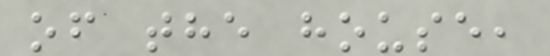of the house,
